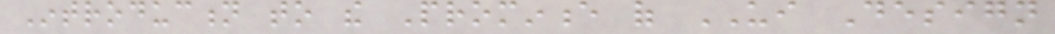Introduction to the Prominence of UI Design
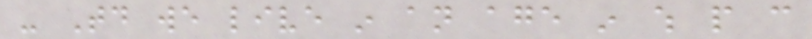- Today we live in an age in which people can
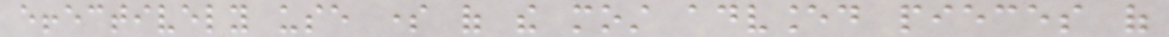effectively use some of the most advanced pieces of
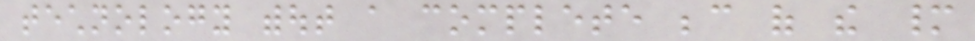technology without a complete because of the many
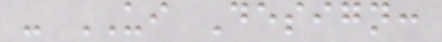- UI Design:
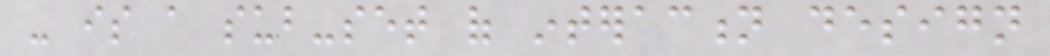- is a sub-set of interaction design
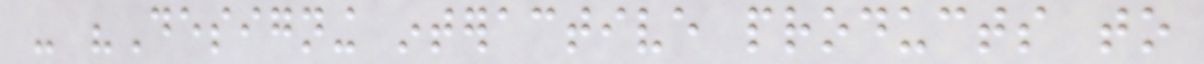- "Designing interactive products to
